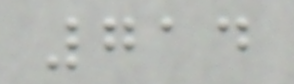714
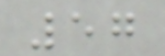57
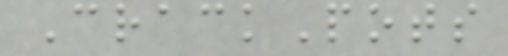CrackPots
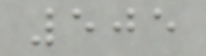505
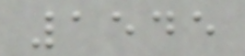1545
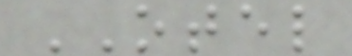OTEL
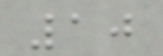10
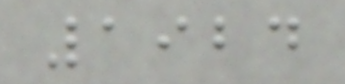1924
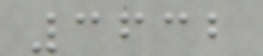3632
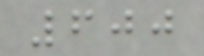600
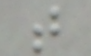t
